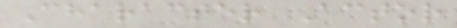Character Actor
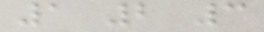1 2 3
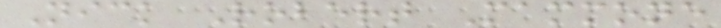Nick Robert Mammone
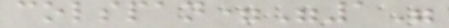colspan="1"
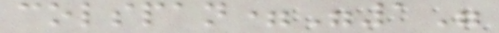colspan="1"
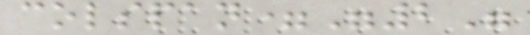colspan="2"
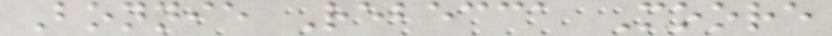Bonnie Rebecca Moore
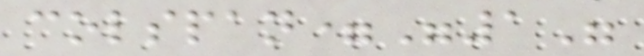colspan="1"
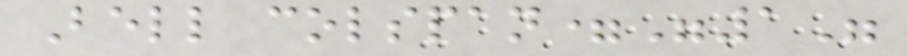Bell colspan="1"
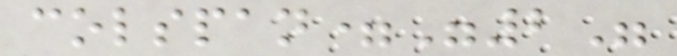colspan="2"
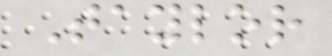Taylor
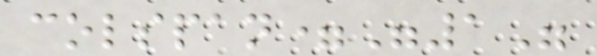colspan="1"
